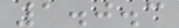1.0.3
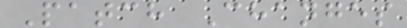Patch Changes
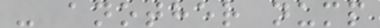- another nump
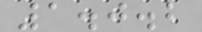1.0.2
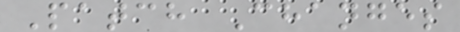Patch Changes
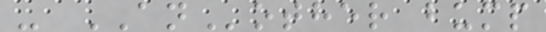- ANother bump
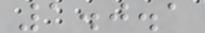1.0.1
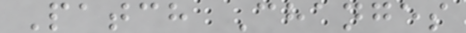Patch Changes
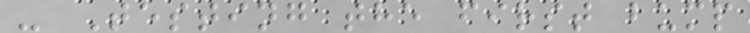- Testing the first bump
